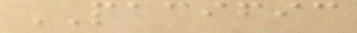PACIFIC
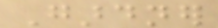Gardner
